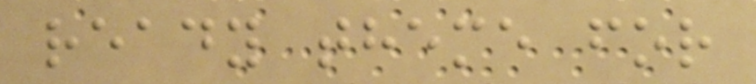ready theme for
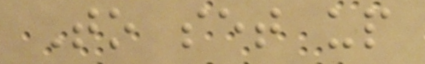To set up
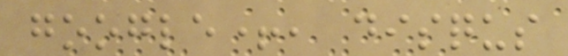google+, disqus
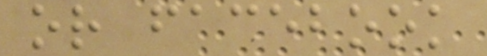or facebook
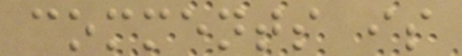comments is
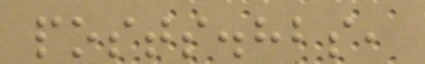posts.hbs,
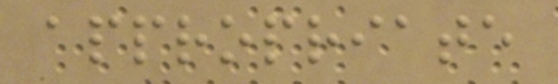appropriate
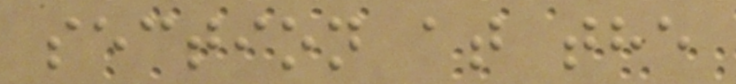section at the
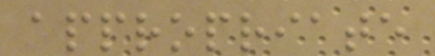appropriate
